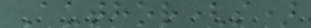Author(s)
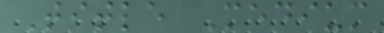Title Medium
